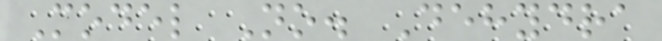Model No. Dehydra
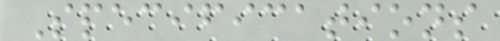Specifications
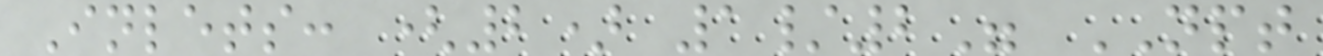Inlets: (2) 1/2" NPT
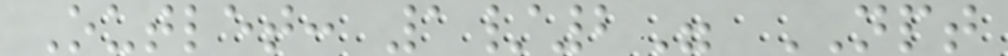Outlet: 1/2" NPT
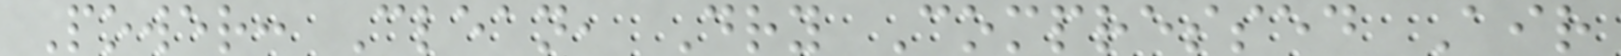Power: Clean, Dry Compressed Air
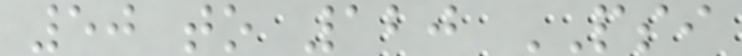50 to 120 PSI
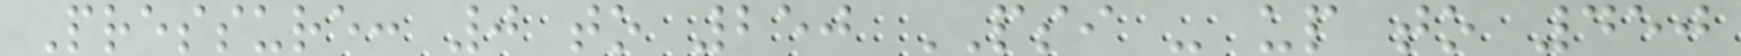Pressure: 0 to 250 PSI - up to 450
